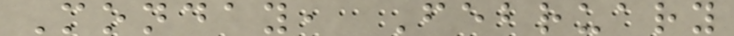Monday, February
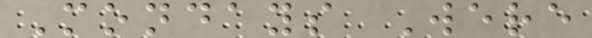Mondays Were
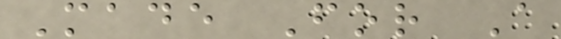Made For A
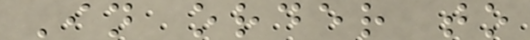In order to
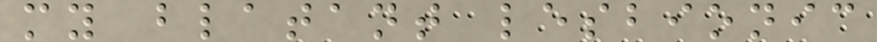my blatant lesbionic
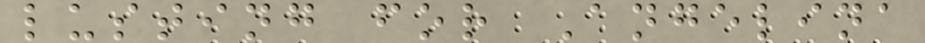lusting for Angelina
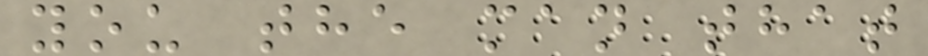you the man that
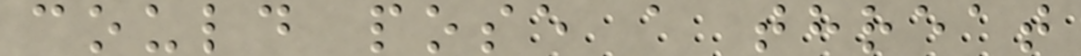could pose a threat
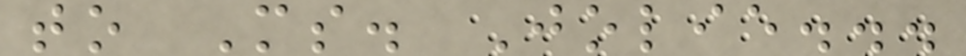to Ms. Jolie...
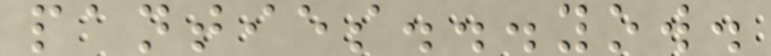panties...yow.
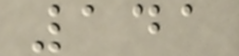141
